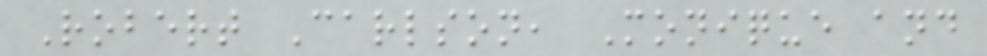Robert Carlson, Monique and
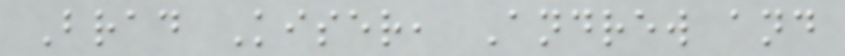Brad Kiser, Andrew and
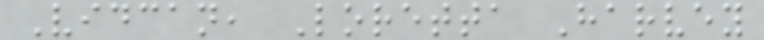Vidcan, Loretta Harvey
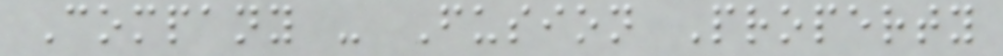Company - Fusion Property
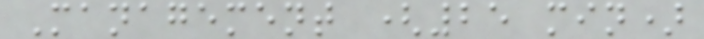Management (25 min)
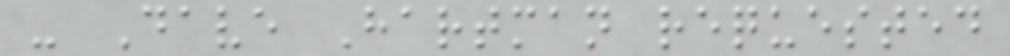- Dave Hartman requested
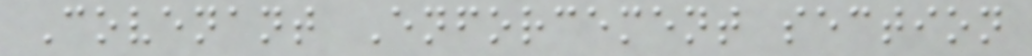Covenant Enforcement section
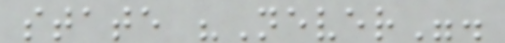state "Never".
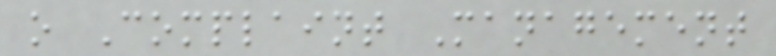o Complaint Management
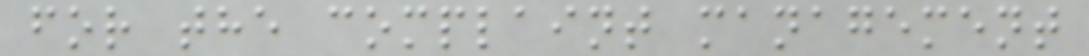for the complaint management
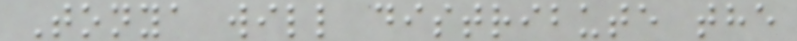Tonya will distribute the
